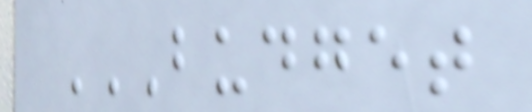BUDGET
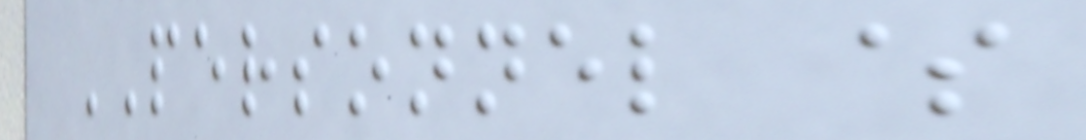PERSONNEL $
